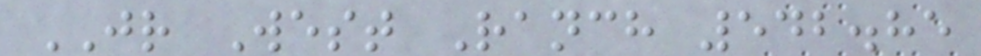JR West Ranch 542.85
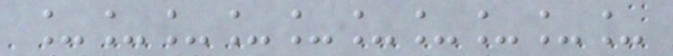__________
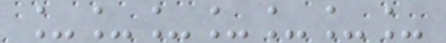_______
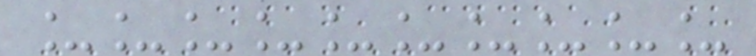__________
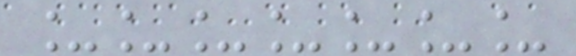_______
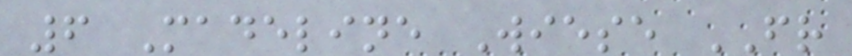6 Madeline Wiese FR
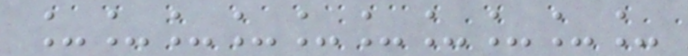__________
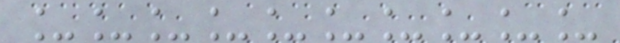__________
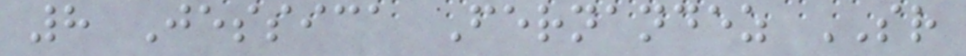8 Jessica Fernandez SR
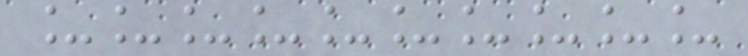__________
